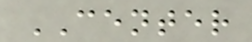CENTER
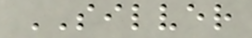SILVER
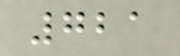721
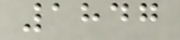1847
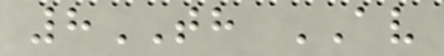8TH AV
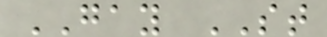GAY ST
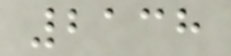2138
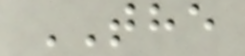THE
